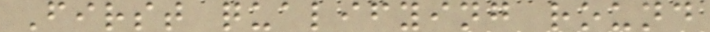First qualifying round
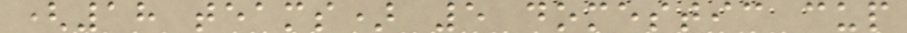(18 teams) 5 domestic cup
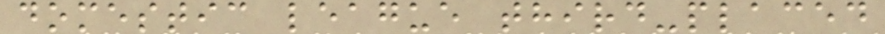domestic league third-placed
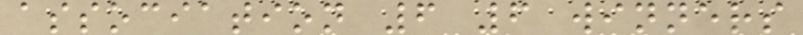association 6 6 winners
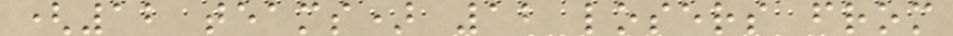(12 teams) 12 losers from
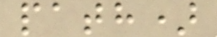path)
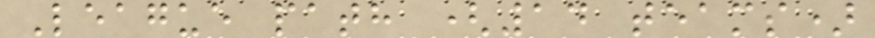League path (14 teams)
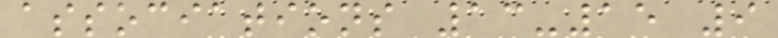associations 13-15 9
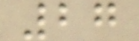27
